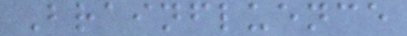Brainfluence
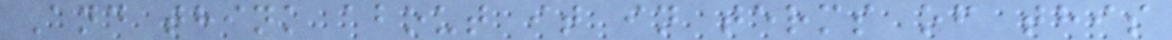And think about it in terms of this
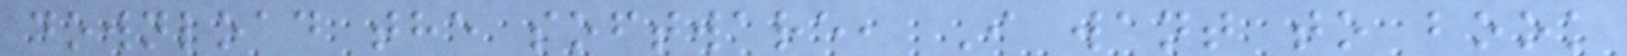download the software, I want to book
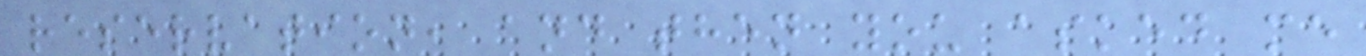reservation, and then you asked me
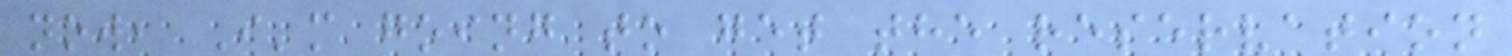now, I'm going to get the reservation
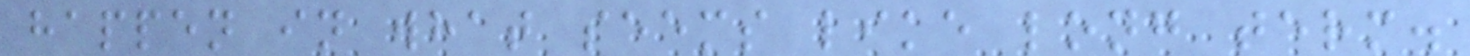happen in what seems like long term.
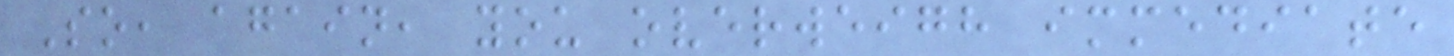So, again, you overweigh immediate
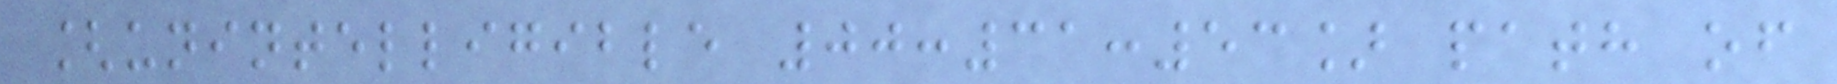[unintelligible 00:31:53] path of
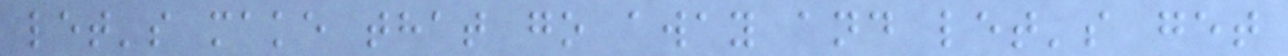let's make that go away and let's get
